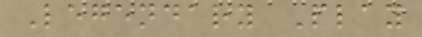Legendary Play
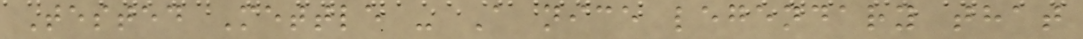Tested Mettle - A nice legendary that
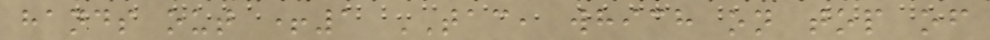hands out +1 TAC, which on top of
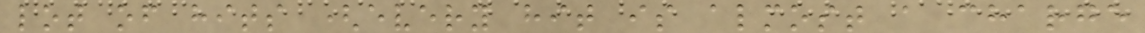lot of hits (every hit is almost a charge
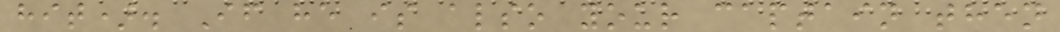hit). If he is also your captain then
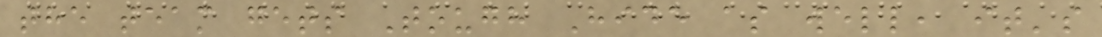the team gets Tough Hide as well, it's
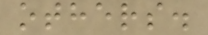others.
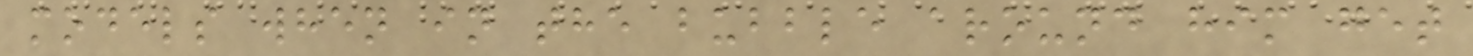models when in the bubble around him get
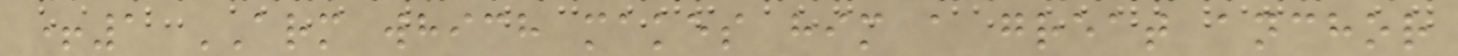+1 ARM which makes him a great anchor
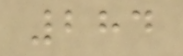284
